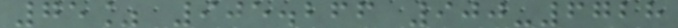75% 905.266 900-6728
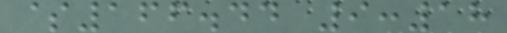$166.44 9:18
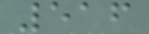516
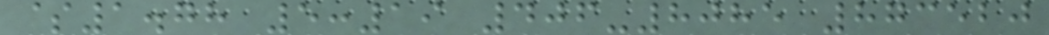$1.78 5:19 406-8085 873520
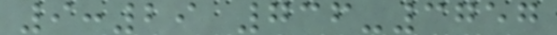9:29 736-3757
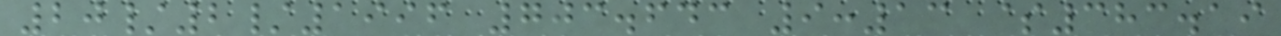20/2/1996 703.643 9:13 $383.19
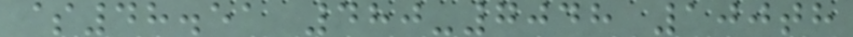$48.51 480-7048 100th
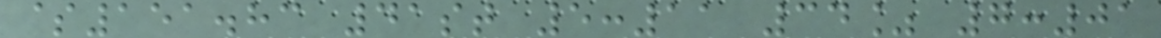$151.83 41st 5:11 34% 7:01
